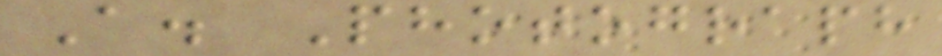A. Photograph
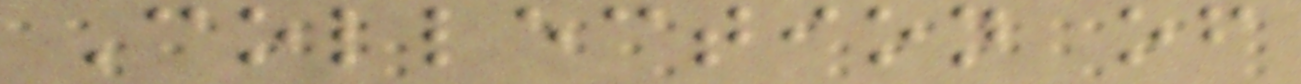Collection of
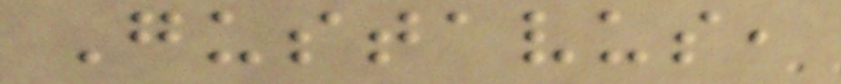Gustavus,
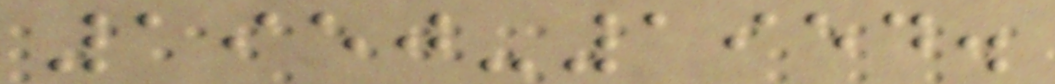1950-1954.
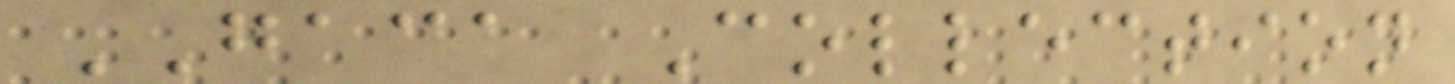GACA Collection
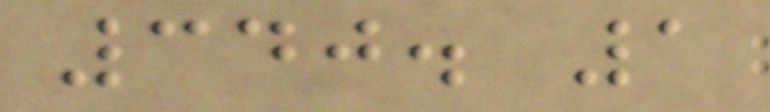340. 1
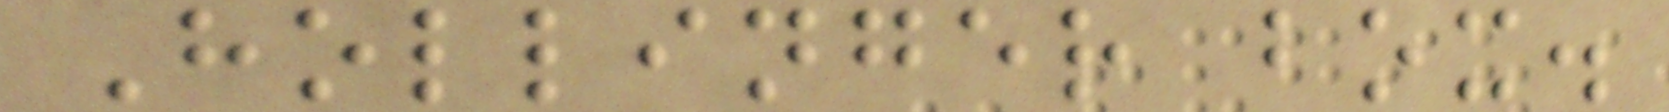Hollinger box.
